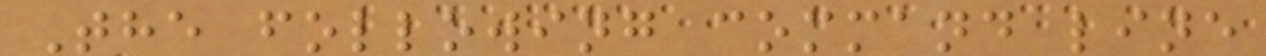The following command line
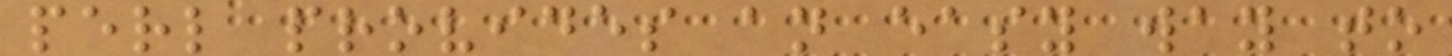perl provides an easy way to
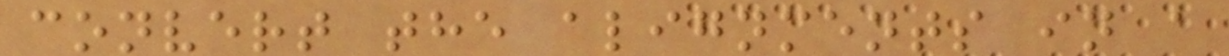convert the alignments in a
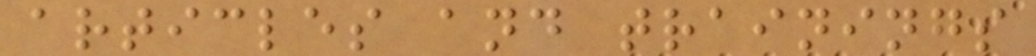articles and trainings
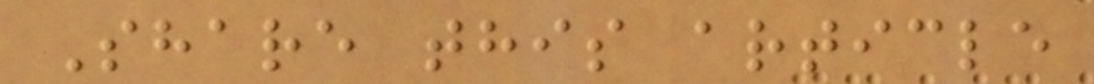Share this article
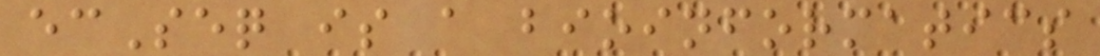ecSeq is a bioinformatics
